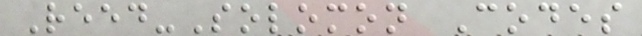Reed-Solomon Codes
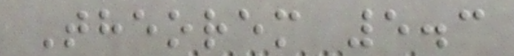Theorem 5.3
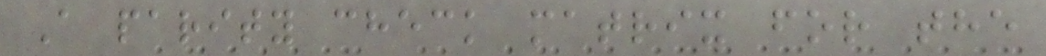A parity check matrix for the
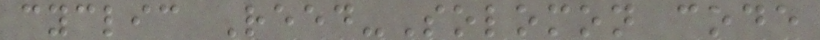cyclic Reed-Solomon code
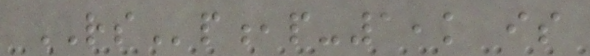RSp,p-1,k is
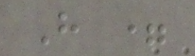H =
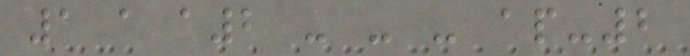1 a a2 - - - ap-2
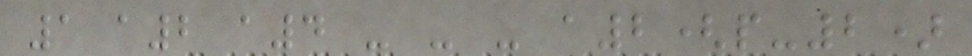1 a2 a4 - - - a2(p-2)
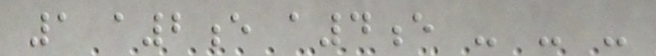1 a2e a4e - - -
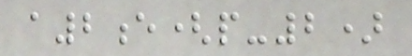a2e(p-2)
